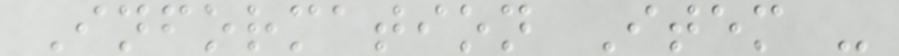Information Item -
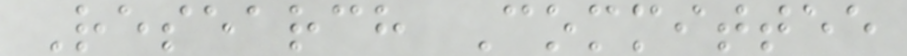Research Committee
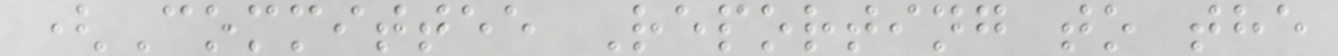(Committee Reporting to the
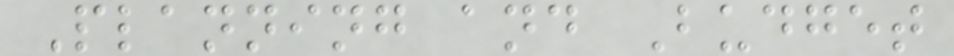Planning and Budget
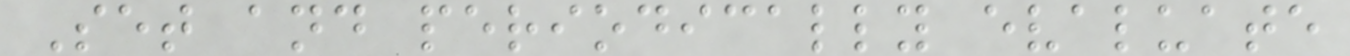Set and periodically evaluate
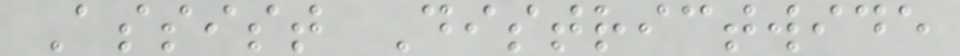Assist Districtwide
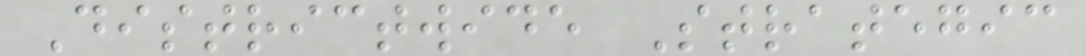Districtwide Strategic
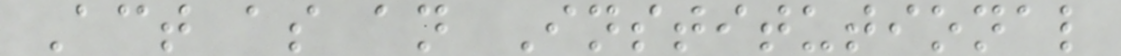Act as an Institutional
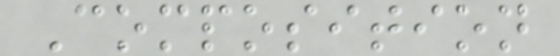Composition
